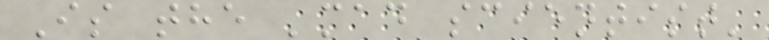Is the 'mad scientist'
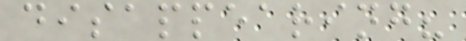disappearing?
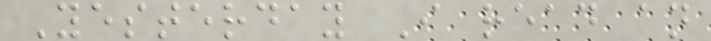Yesterday I read an
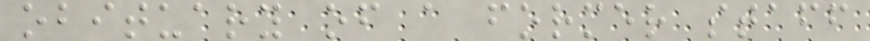obituary of a former staff
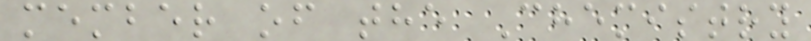member of the Chemistry
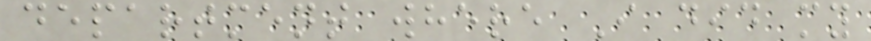department where I did my
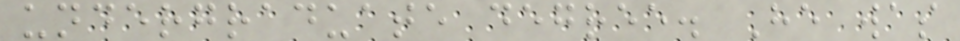undergraduate degree. He was
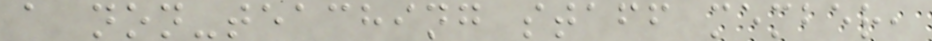a non-teaching staff member,
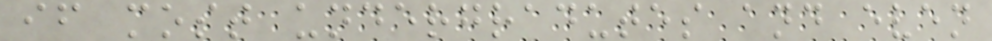if most undergradutes and even
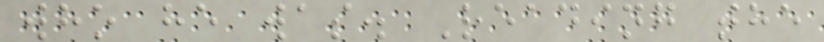who he was. Reading the
